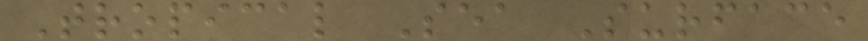Tropical Sea Surface
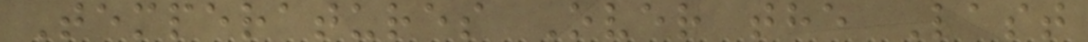Temperatures Over the Last
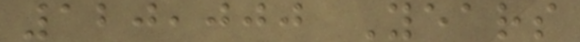120,000 Years
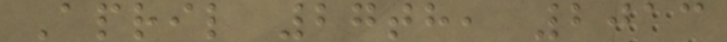April 27th, 2013
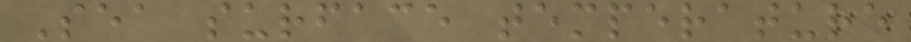Sea surface temperature
